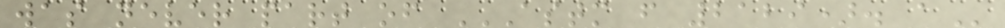was never part of ASTM F 2129). A
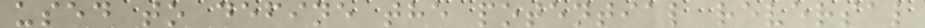used to define the potential reversal
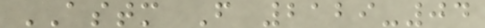ASTM F 2129-04
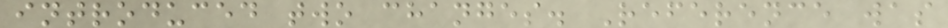introduced two changes. Reference was
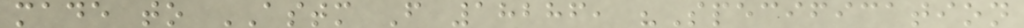made to ASTM F 18286, "Specification
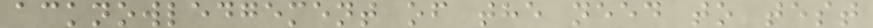acknowledgement of the need to test
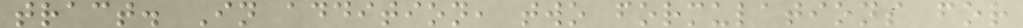tract. In addition, two formulations for
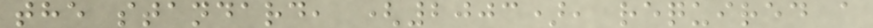the standard, (2003), required a
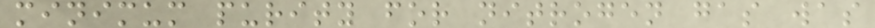minimum purity for nitrogen gas was
